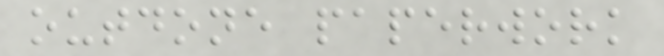outdone paperwork
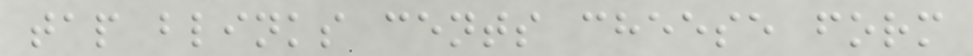tap blinks cents cheese form
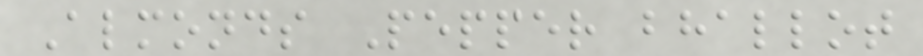Almonds Pepper bhallot
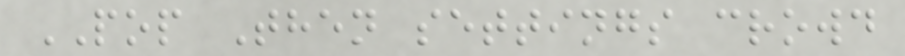POP Then settings crowd
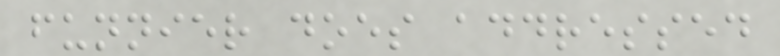funnier does addressed
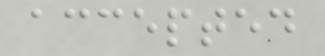accepted
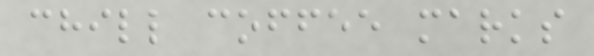chill coffee marks
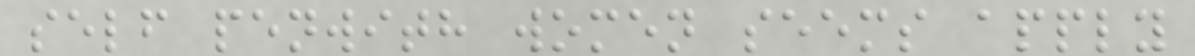self penwith women seems apply
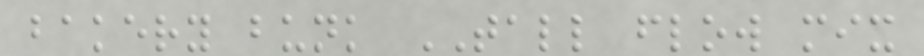bakery bunk TALL flow mix
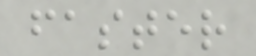faster
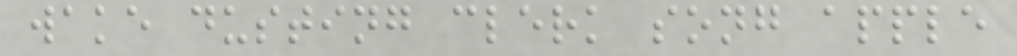wake dusting clerk song apple
